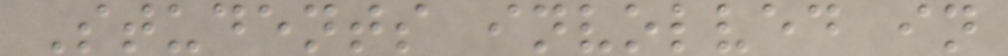Students involved in
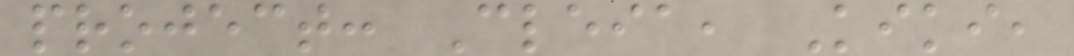project: Cleia, Kiki,
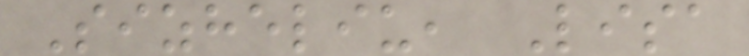Sizheliu, Lisa
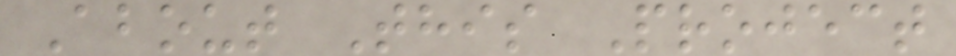About This Project
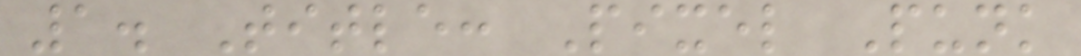1. Title: Pixel Punk
